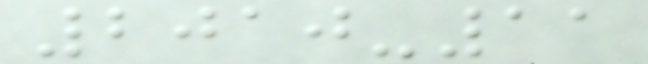2010-11
